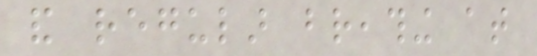and regular breathing at
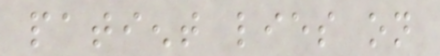patient lies on
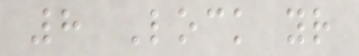8 Lock your
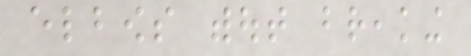elbows without breaking
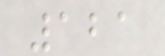121
